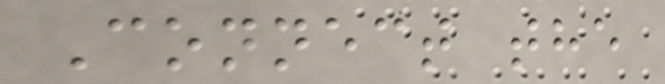Connect the
